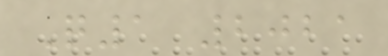Q1 2021
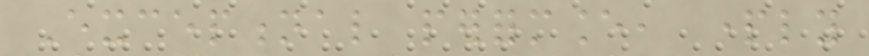Exceptional performance, partly
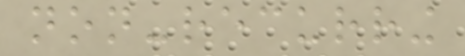non-recurring
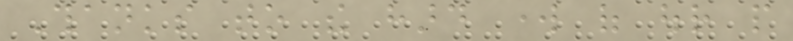Thanks to the hard work of our people
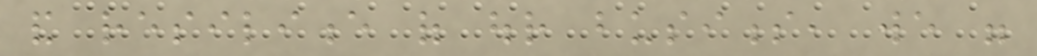and resilience of our business, we were
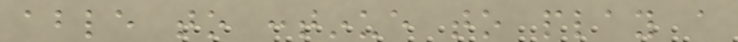able to continue to play a
